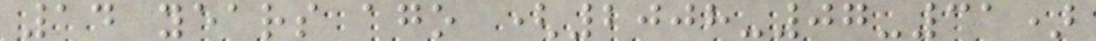14 years ago (2008-07-31)
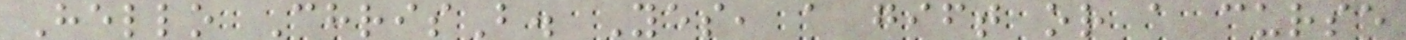Hello ChrisB. Yes, a gift or a curse
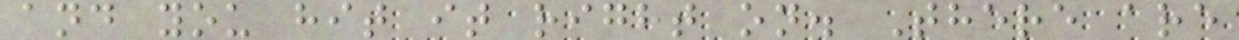and you hit it right on. There are
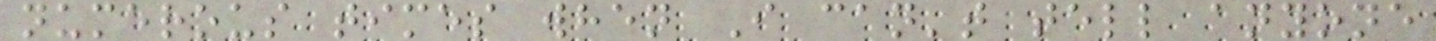numerous times when I can't tell anyone
